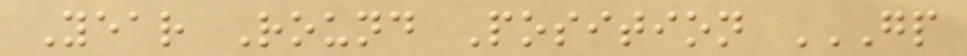Year Round Position GP
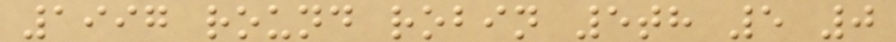1997 round robin 5th 5 0
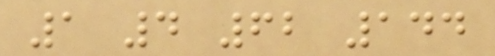1 4 62 144
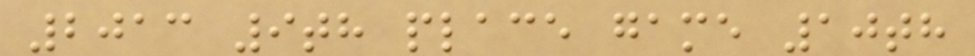2013 9th place game 10th
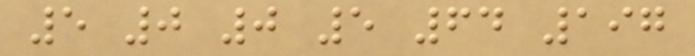5 0 0 5 64 197
